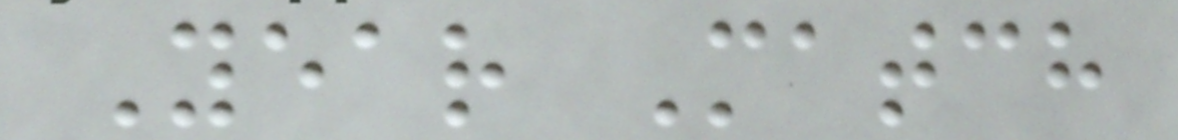Year Match
